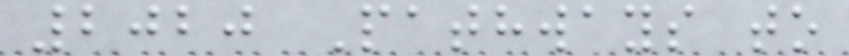2020 Pathways to
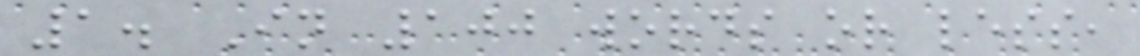1. In 100 words or less,
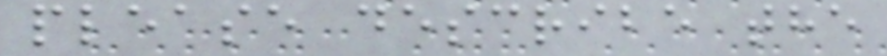please describe the
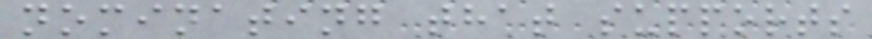nominating that supports
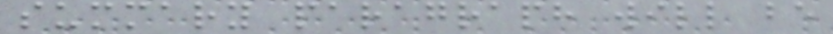summary paragraph will be
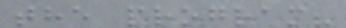the program?
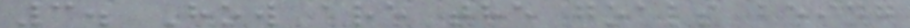3. How are the goals being
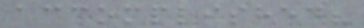accomplished?
